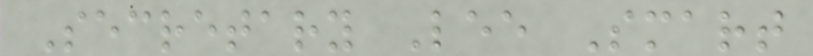Secretary Lee Smart
